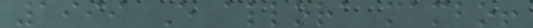1999 E allora mambo!
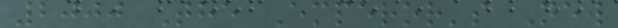2000 The Emperor's New
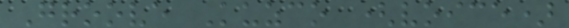Groove Kuzco (voice)
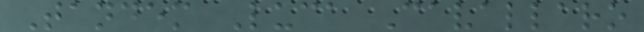Tandem Luca Cavallaro
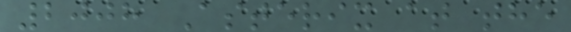2008 Asterix at the
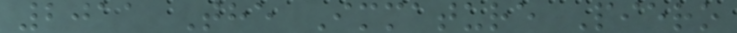2011 The Immature Piero
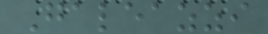Galeazzi
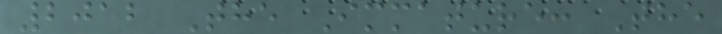2012 The Immature: The
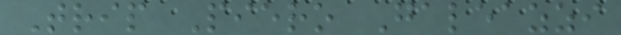Trip Piero Galeazzi
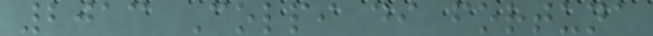2013 Colpi di fortuna
